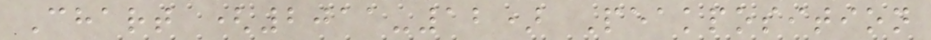Chart (2011-12) Peakposition
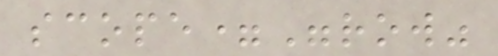scope="row"
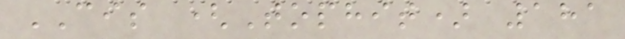CIS (Tophit) 181
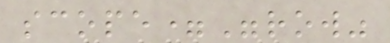scope="row"
